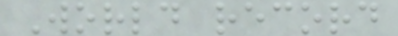World record
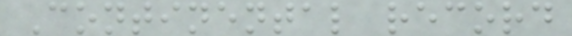Continental record
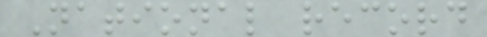National record
